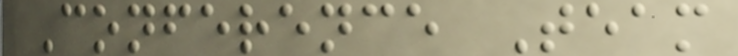Conference Team
